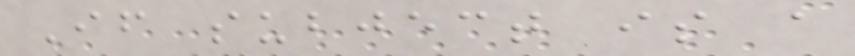If subject is a
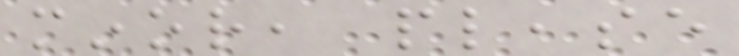minor, please
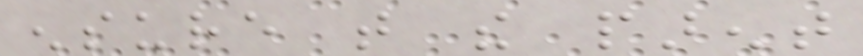ensure that the parent
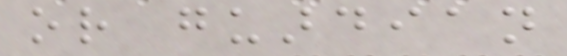or guardian
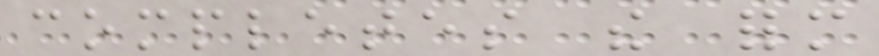completes the form
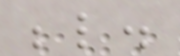below.
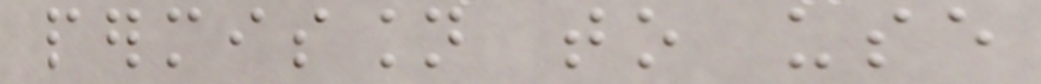permission to use
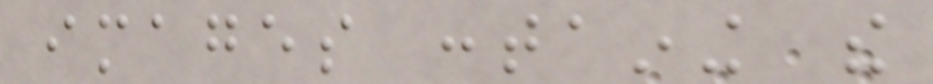images containing the
